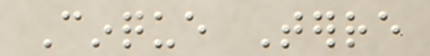Cinque Terre
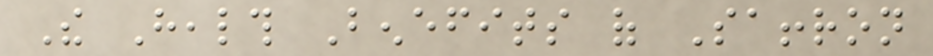The Health Benefits of Saffron
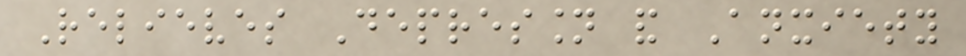Relieves Depression and Anxiety
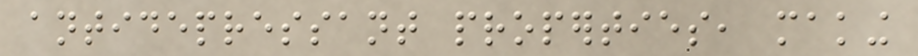antidepressant properties, making
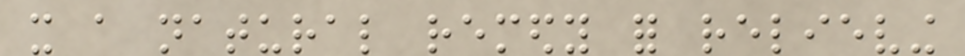it a natural remedy for relieving
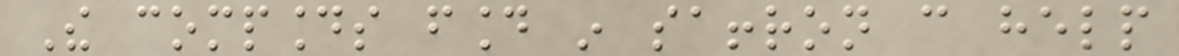The compounds found in saffron can help
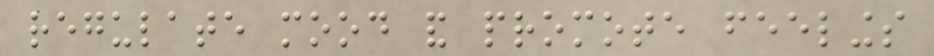regulate mood and promote feelings
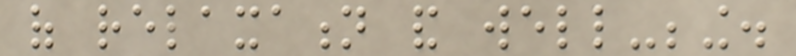of relaxation and well-being.
